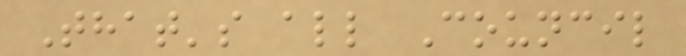That's all Council
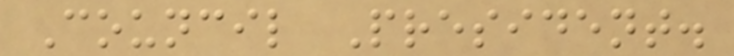Council President.
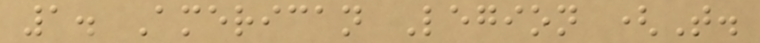1. American Legion (T.
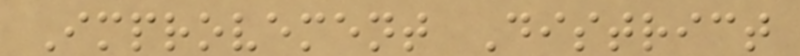Improvement District
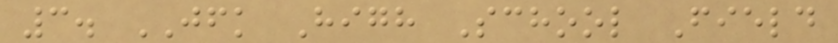3. JFK High School Field
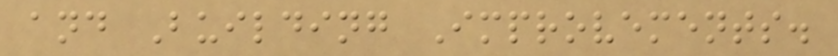and Building Improvements.
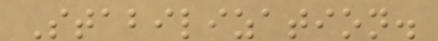Stabilization.
